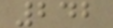242
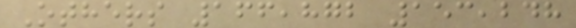Others 166,872 153,248
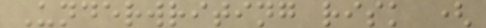Underwriting risk (
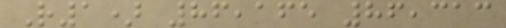R1) 86,165 86,313
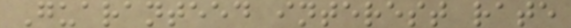Guaranteed interest rate
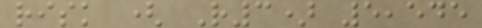risk ( R3) 5,545
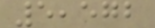5,572
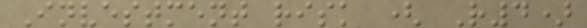Investment risk ( R4)
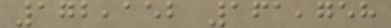172,152 161,758
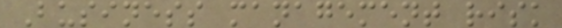Business management risk
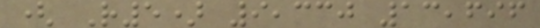( R5) 9,330 13,696
